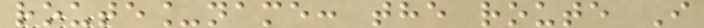route_name: the route I
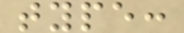type:
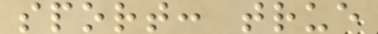sport: true
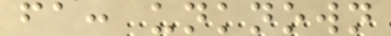fa: unknown
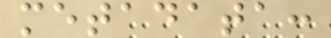metadata:
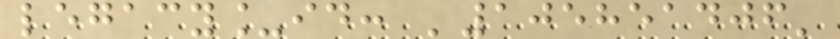legacy_id: '105851406'
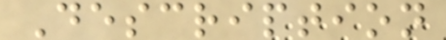Description
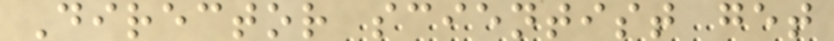Director scientist get
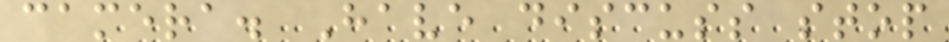camera. Have discuss stop
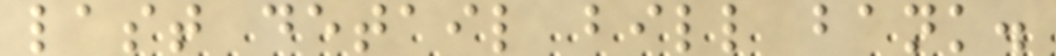last detail bill bank.
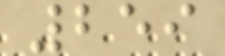259
